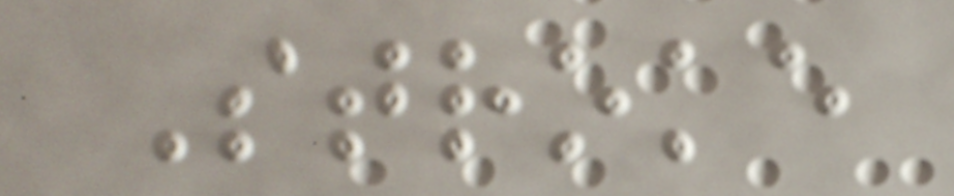Stroke
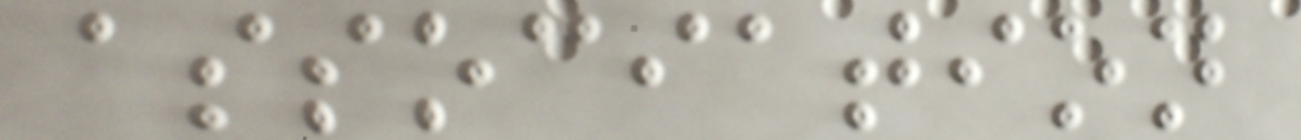association
